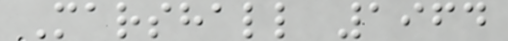Marshall 1964
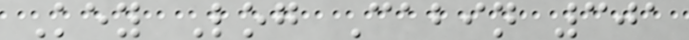Key Log Cabin 301
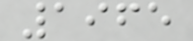1965
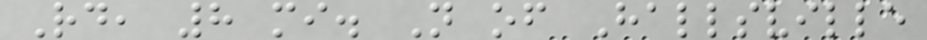Rd, 8 mi. N of Hallsville
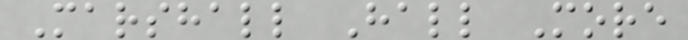Marshall Hall More
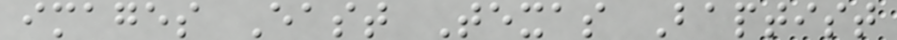images East Texas Baptist
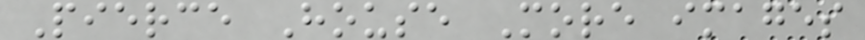Pierce House More images
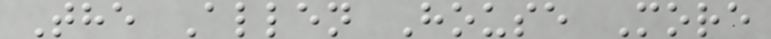The Allen House More
